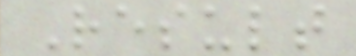Result
